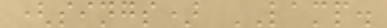(sings) LAMP.
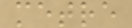metre
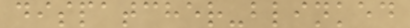dispatcher-blinked
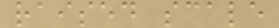raised scale
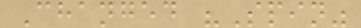Changed "Spin"
